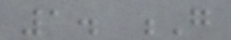1. G
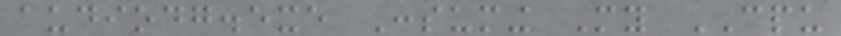audiodg.exe Consuming My CPU
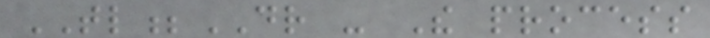TL;DR - The process
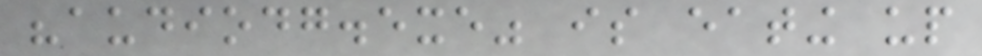"audiodg.exe" is eating up
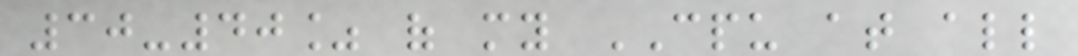30-40% of my CPU at all
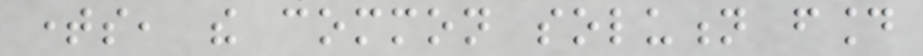times, the common solution found
